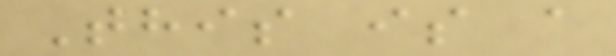This is a
